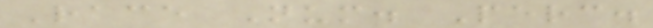Race Num. Perc.
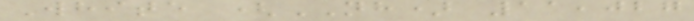White (NH) 11,027
